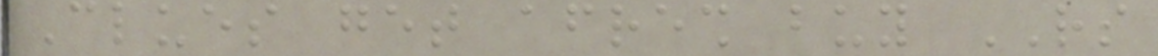Clues get afresh buy RS
